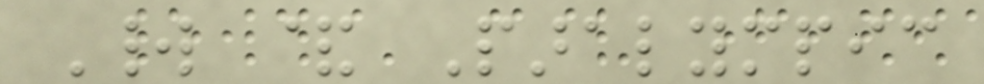World & Paralympic
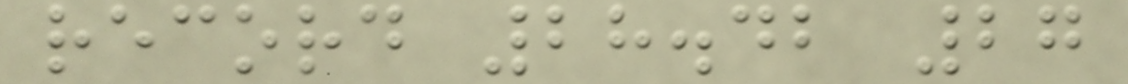record 28.42 27
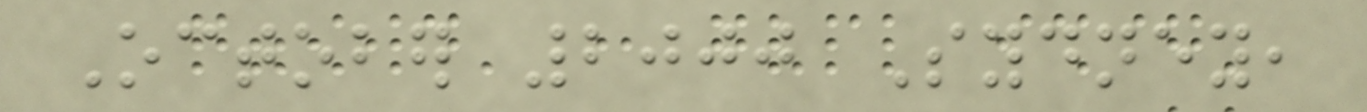October 2000 Sydney,
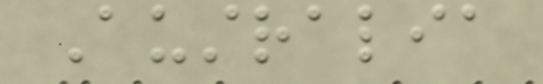Australia
